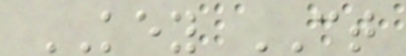KEY CT
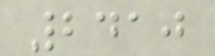2410
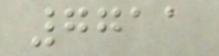7711
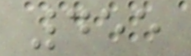455
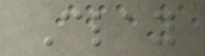Clay
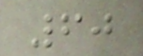60
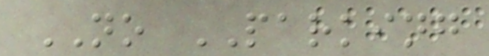NO PARKING
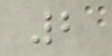2
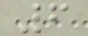6
